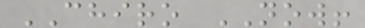CHIRO NOW!
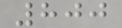800
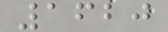1620
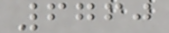6760
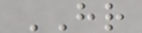HR
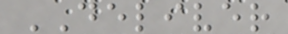DELIVER
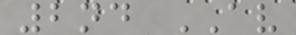2nd AV
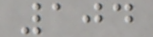104
